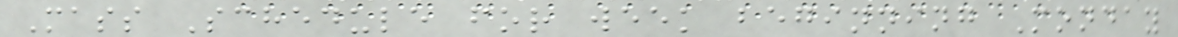Mass Schedule for week beginning Monday
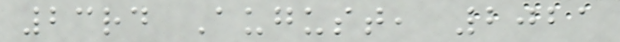23rd August, 2021
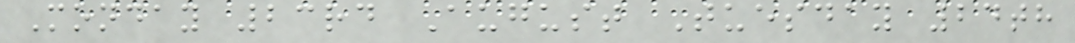Monday 23rd August Tuesday 24th
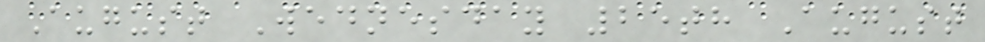August Wednesday 25th August
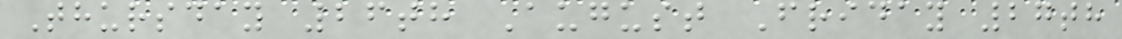Thursday 26th August Friday 27th
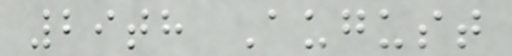29th August
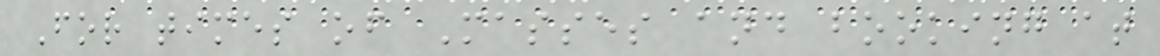For times of Masses and booking at
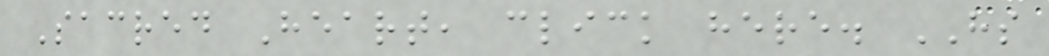Sacred Heart, click here. HS
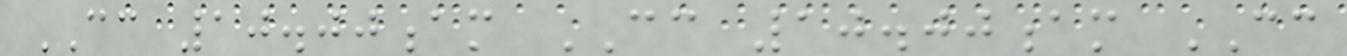CC 10.00am CC 10.00am CC
